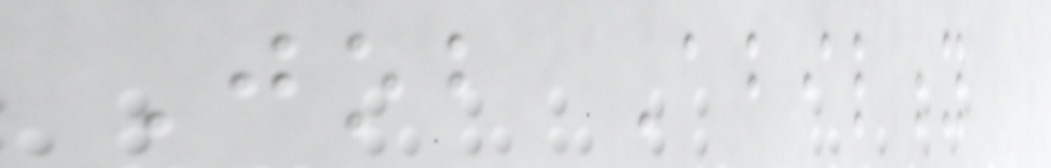Job Ability
